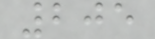205
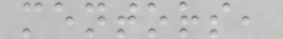mentors,
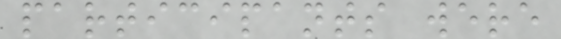participants were
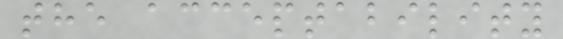the acceptability
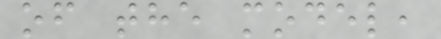of the model,
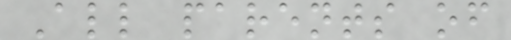All parents of
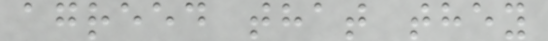agreed that they
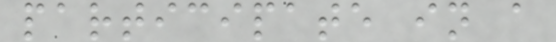participate in a
